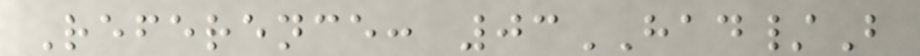Reference: 03HAD/B
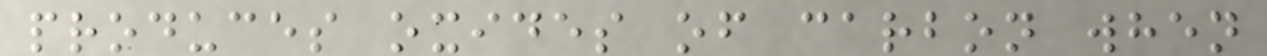produces oxides of carbon when
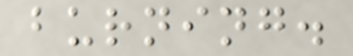burning.
